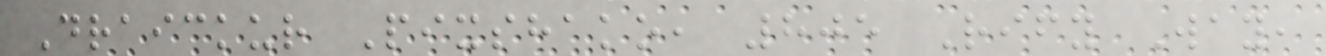Draickur Pixshako, 805 Rify Way,
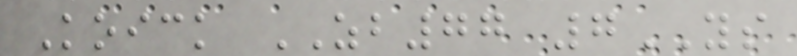Koick ZB77 7YS
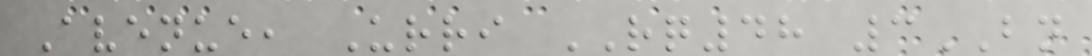Avenue, Urri RQ48 3BN
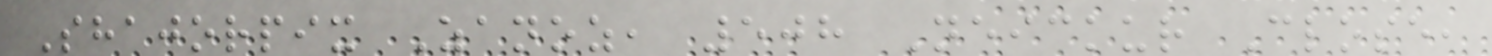Shajorpix Zanoz, 508 Neickur Close,
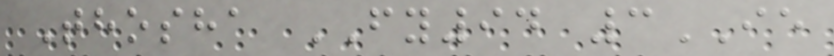Thosha FY94 3IE
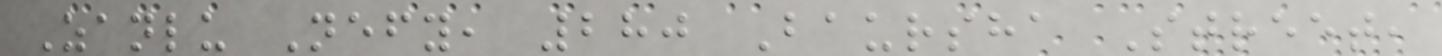Zanlu Nefy, 280 Baursha Street,
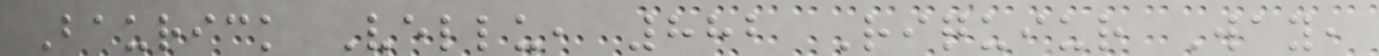Baurick Vellu, 882 Riquiur Way,
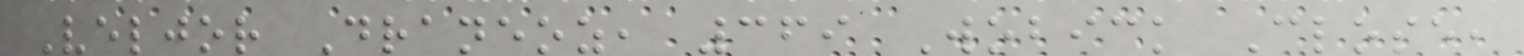Veljor Draneoz, 369 Wobick Close,
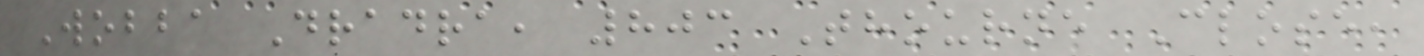Wobba Dradra, 803 Thourne Close,
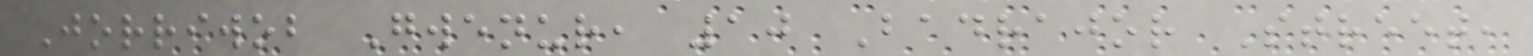Jorriwob Gwenur, 10 Badrajor Street,
